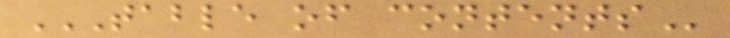TABLE OF CONTENTS
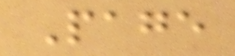Page
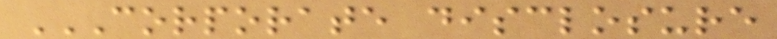CORPORATE DISCLOSURE
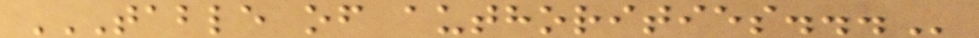TABLE OF AUTHORITIES...
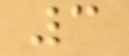3
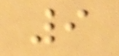9
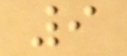9
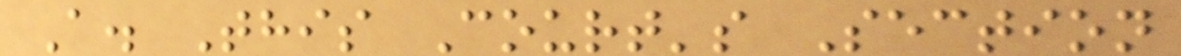A. This Court's Section
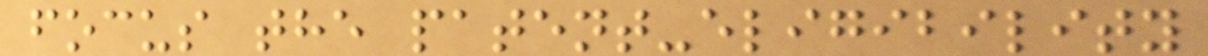focus the patent-eligibility
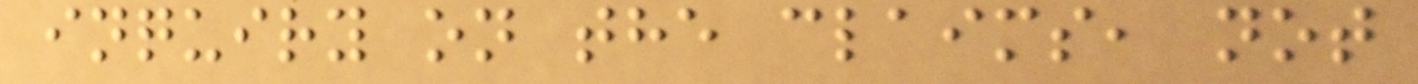inquiry on the claims, not
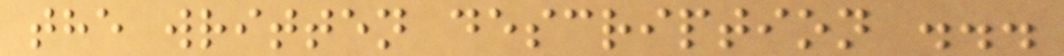the written description ...
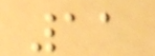11
